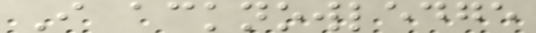I acknowledge
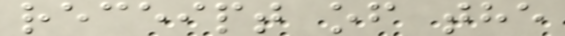receipt of the
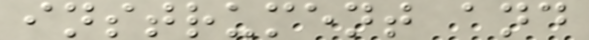instrument and
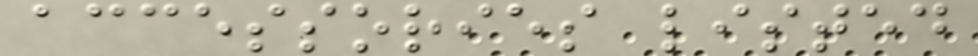accessories listed
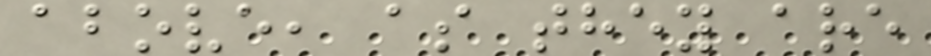above, as they are
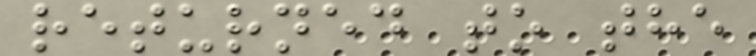returned to the
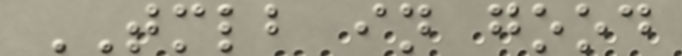TMLB in good
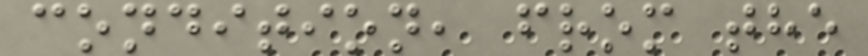condition, from the
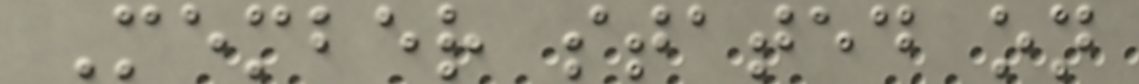Member stated on
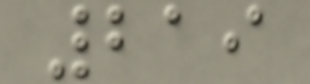219
